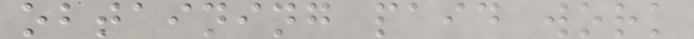obtaining paid work
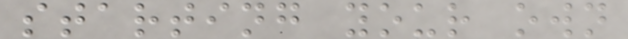starting your own
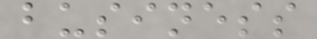business
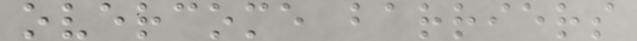overcome barriers
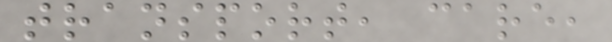transport, care,
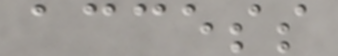access
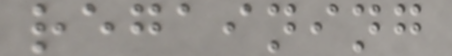regaining
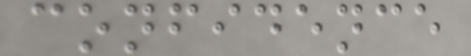confidence
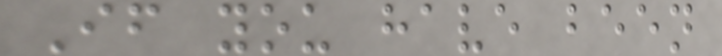If you have been
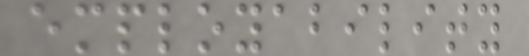employability
